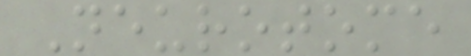Neurotome
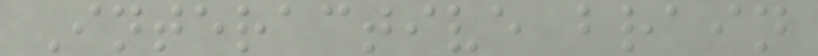Interactive brain
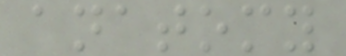anatomy
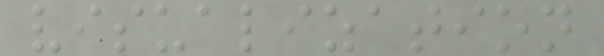visualization
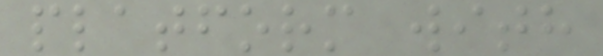platform with
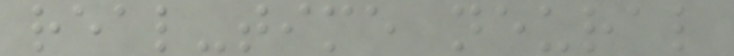real-time neural
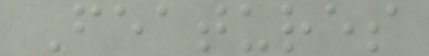Features
